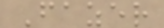Fazer
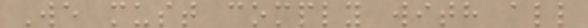We must comply with all
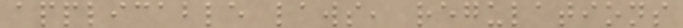applicable laws, regulations
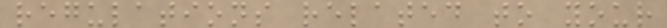regulations related to your
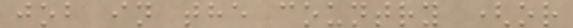job in the country (or
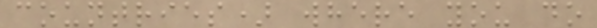countries) where you do
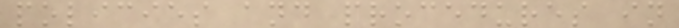policies and procedures in
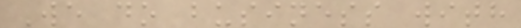We do business with
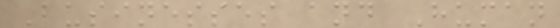Businesses and Human
